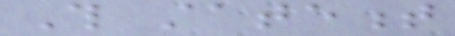This statement
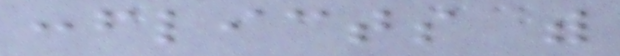conflicts with
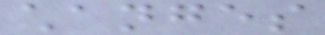changes
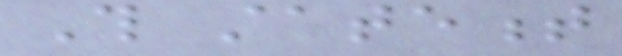This statement
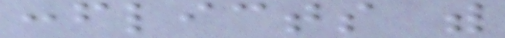conflicts with
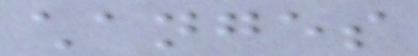changes
